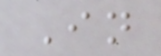In
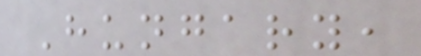Hungary,
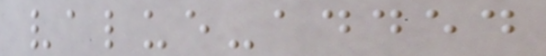value-added
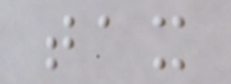tax
